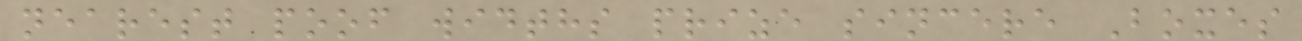nearest poof widths prize sincere Boxes
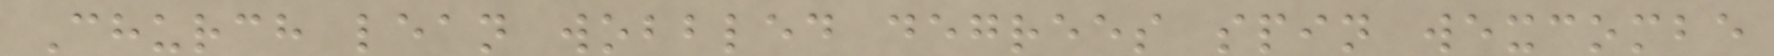Church lean wobbled degrees spin wexcombe
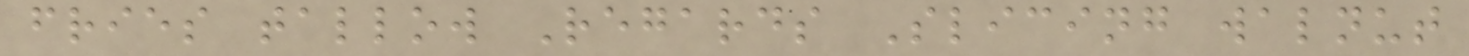fries tallow Regards Slicing walnut
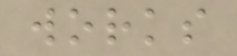works
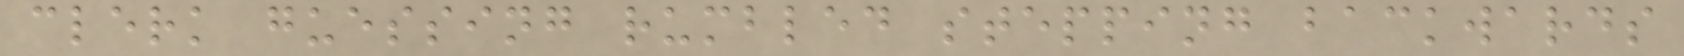clerk guessing rumbled stepping backwards
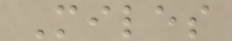Miles
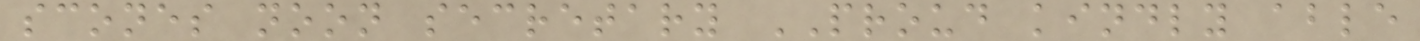scones noon secretary PROUD kindly able
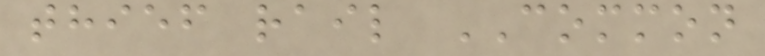thief rail COMMON
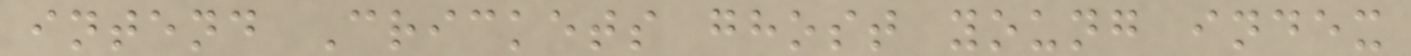intend Crickets ghost young index
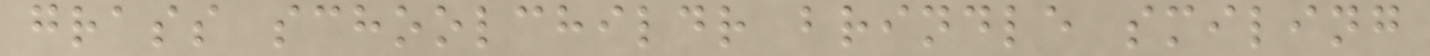grass schoolchildr brindle smiling
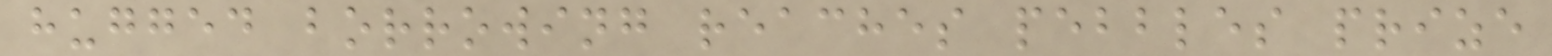hugged borrowing reaches pebbles prize
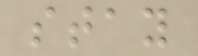stay
